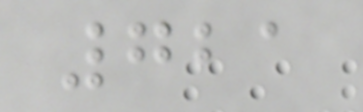721
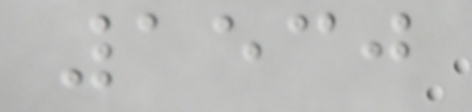1530
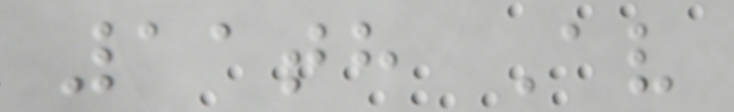11th Av
